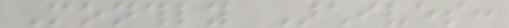Monthly Archives:
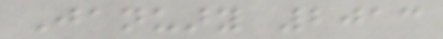January 2013
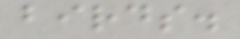birds.
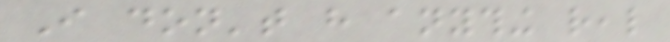I don't have anything real
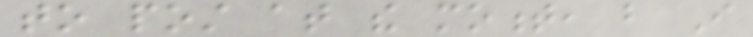to post at the moment, but I
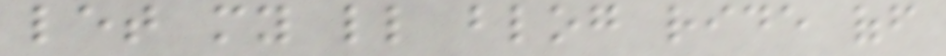let my little blog ride off
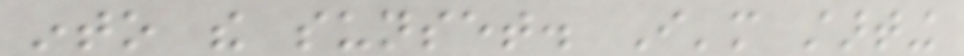into the sunset. I'm starting
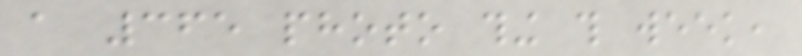a 365 photo thing this week,
